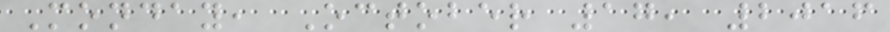Monday, October 17, 2016
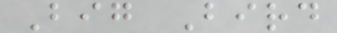Big Bird
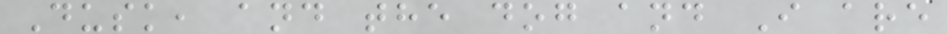Dusk, and the dog and I are
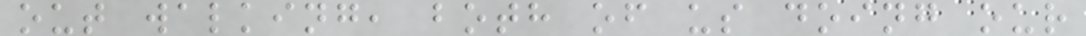out walking, both of us doing our
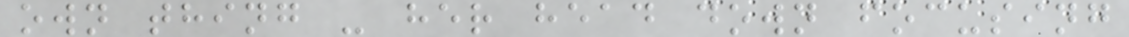own thing - her head down focusing
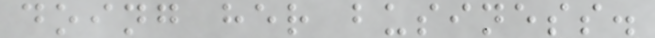doing her business.
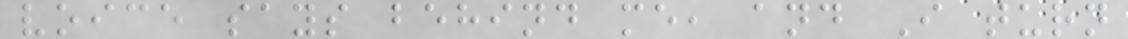voice says behind me, and I turn
